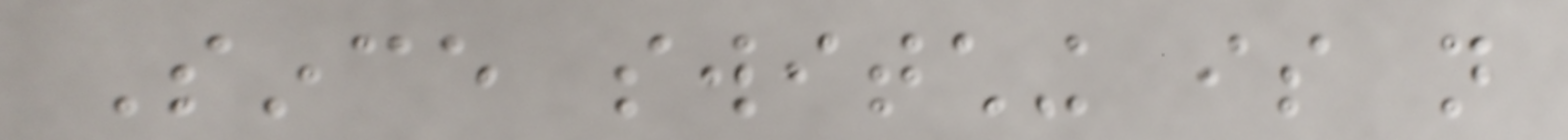Since switching is not
